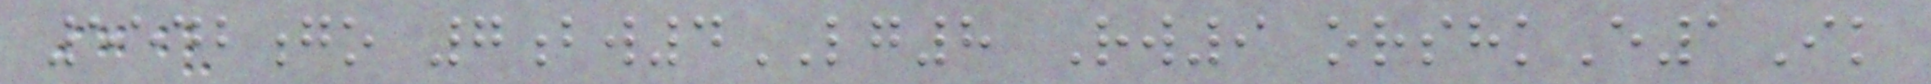5542go 7bw4LG8 Rw9 orshkE1Ik
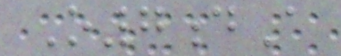O7dA
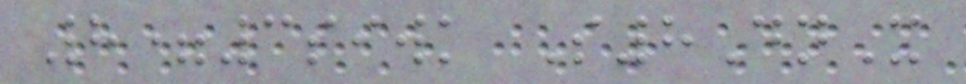8=3siwk S8DnX
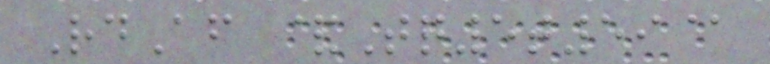RdAf &Tq5t59@
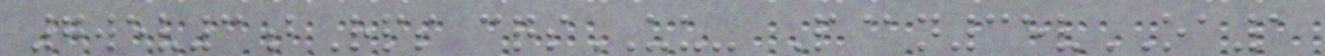7wev3bRps cqsUU- P@n35vOA1
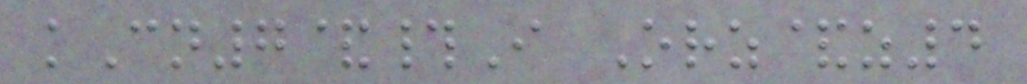kCn7&#I Orz&z4
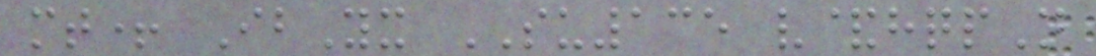mt+ IbYx SU135 v&hqpN
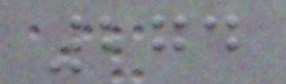274
